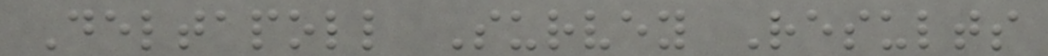Deltapoll Survey Results
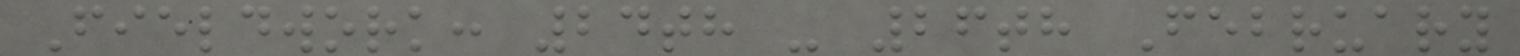Fieldwork: 24th - 26th February
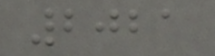2021
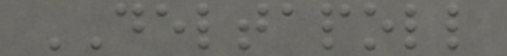DELTAPOLL
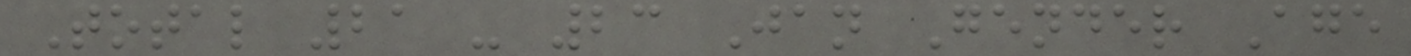Total 21 - 23 Jan Gender Age
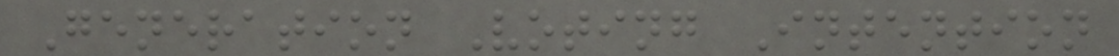Generation Voting Intention
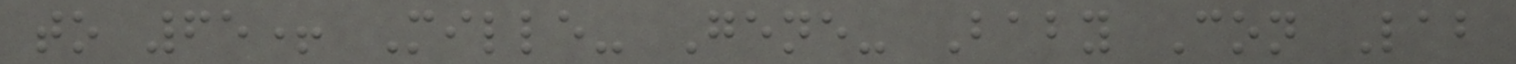to 65+ Mille- Gene- Baby Con Lab
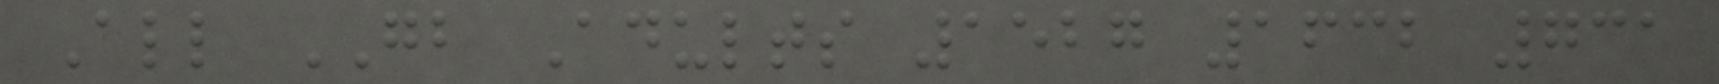All GB Adults 1527 1632 731
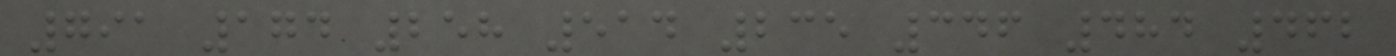791 174 258 514 235 346 484 462
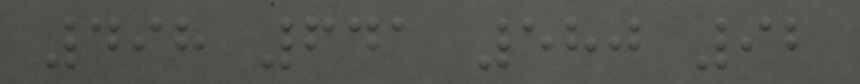498 641 580 92
